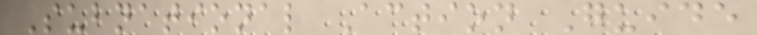Subnational Action Guide
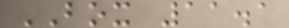BOX 11.1
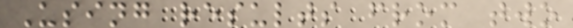Using results from two
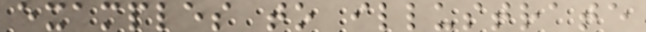examples to illustrate
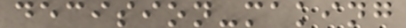decision-making
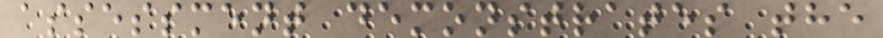assessment demonstrates the
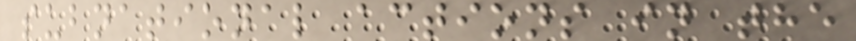subnational actions in the
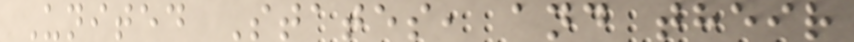United States, and their
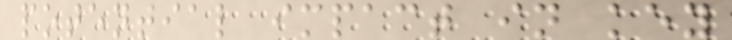potential impact in key
